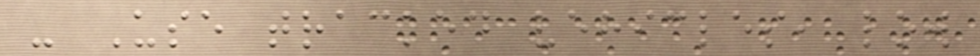- Use tracked vehicles, low
